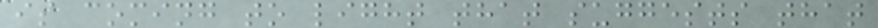is coming to light that suggests that
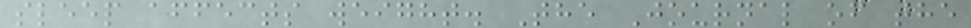sleep affects weight. The Journal of the
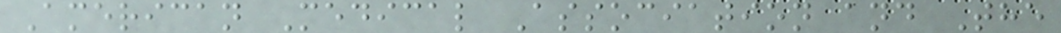American Medical Association and The
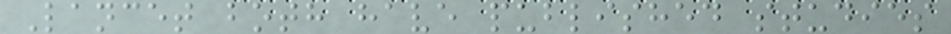Lancet both have published studies
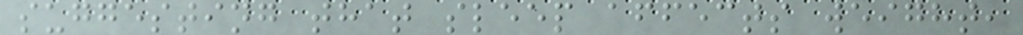suggesting that sleep affects weight,
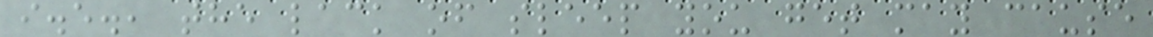i.e., the lack of sleep you get may cause
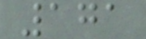171
